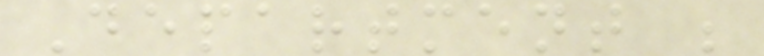Department ;
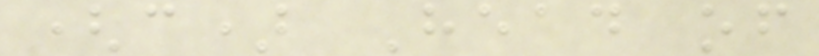(c) Head of
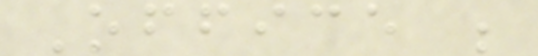Office ;
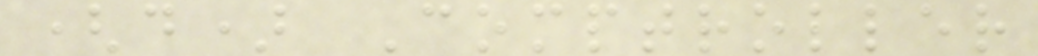(d) Comptroller
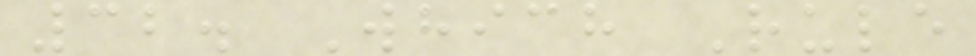32. Which Rule
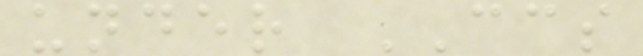under CCS
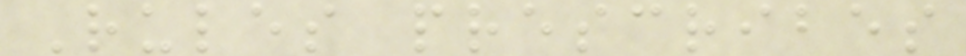Rules prescribes
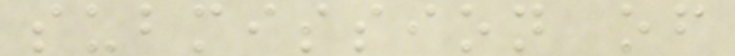submission of
